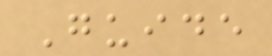Guide
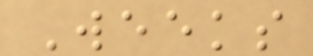Weeks
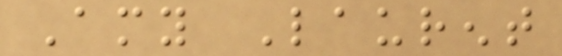Amy Laurent
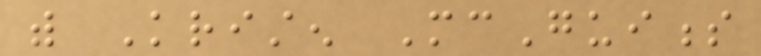with Kristen McGuiness
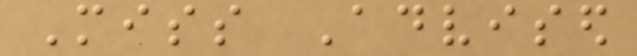Miss Advised
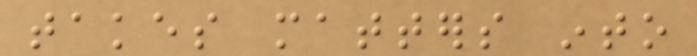takes matters into
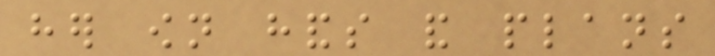her own hands and plans
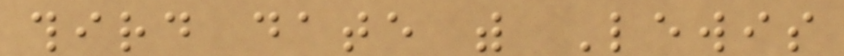third date with Lewis
